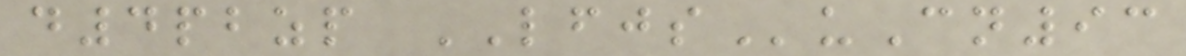d4pbzp LFJSuCn93
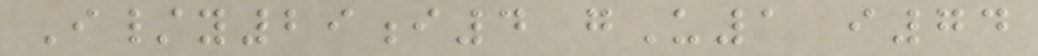I/y29i4 gU1 i74
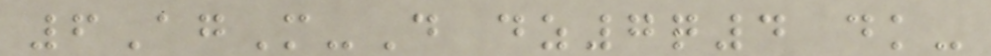6AgM-D dz7q4 dk-
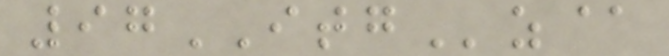97ITGz@
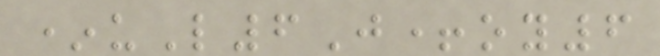*uL6J+oy6
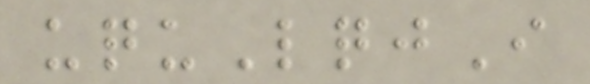uquLqjI
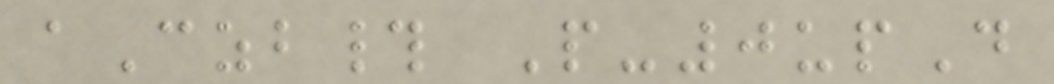aCzb# P-0upD
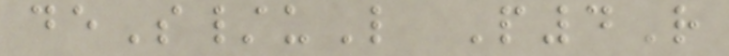deS/uL P4R
